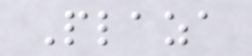Plaza
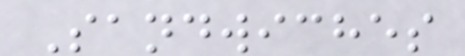Sandwiches
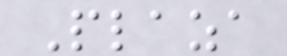Plaza
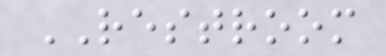RESTROOM
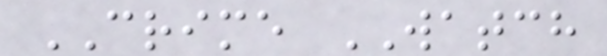CRIME WATCH
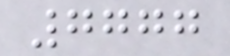7777
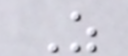Z
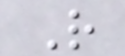R
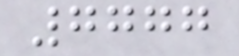7777
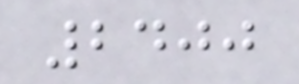2400
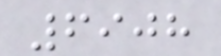6908
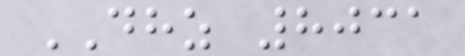DHZ 8031
